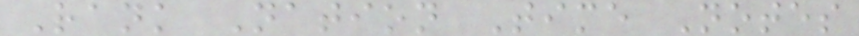Rank Nation Time Notes
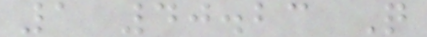1 40.23 Q
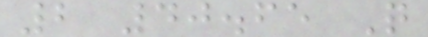2 40.65 Q
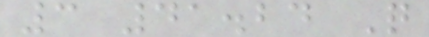3 41.24 Q
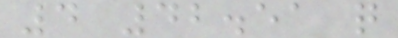4 42.51 q
